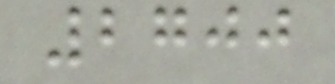2700
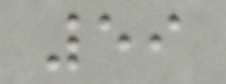59
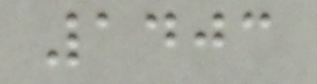1403
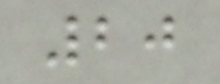20
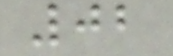02
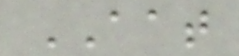AAT
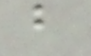b
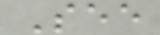See
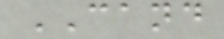CAND
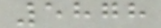5878
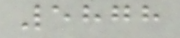5878
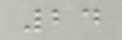24
